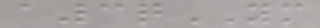a3qYM
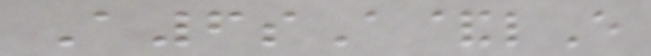A6sA&lE
